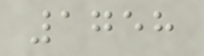1758
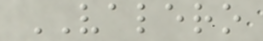VALERO
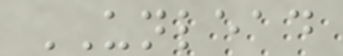UNLEAD
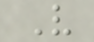V
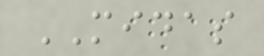MIDAS
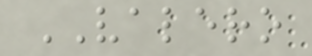VALERO
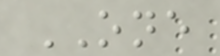ONE
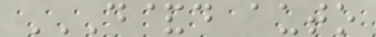D&D AUTO
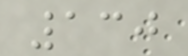130
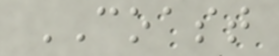COAST
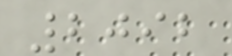2092
